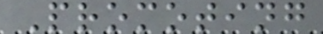Promoting
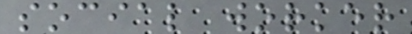social worker
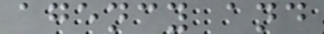agency and
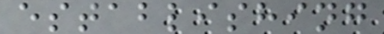establishing
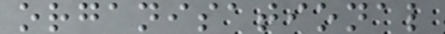organisational
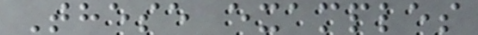These examples
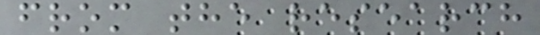from the research
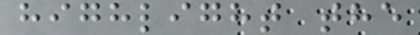highlight the
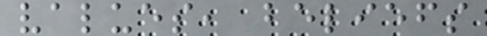values, beliefs
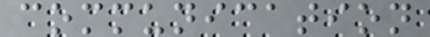communication
